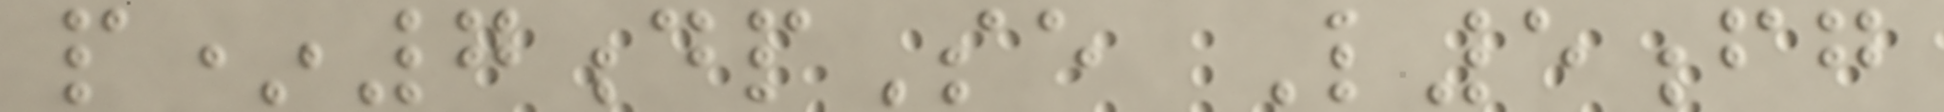p*7dpSe L5fg
